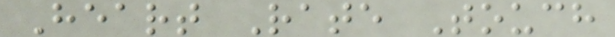Heart Rate Touch
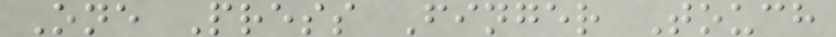One Press Finger Touch
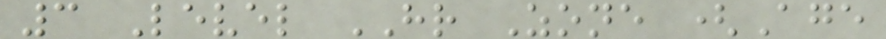3 Level HR Zone (Age
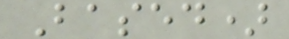Based)
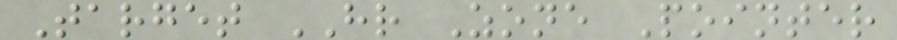Target HR Zone Pointer
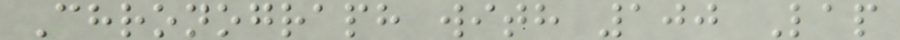Chronograph with 100 Lap
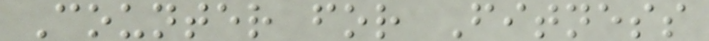Counter for Fitness
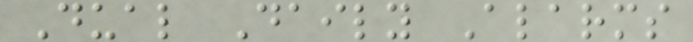Dual Daily Alarms
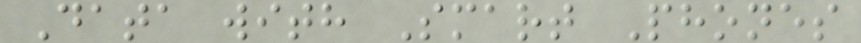Data with Smart Phones
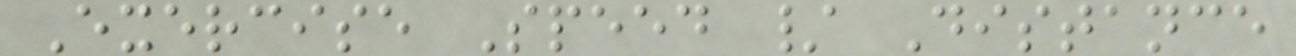Exercise Speed / Distance
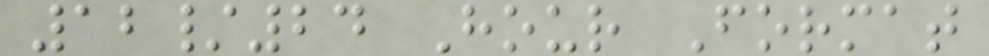12/24 Hour Format
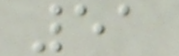51
